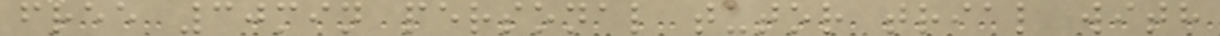free 30min personal tutor trial with
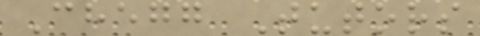Chegg Tutors
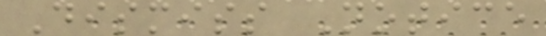Dismiss Notice
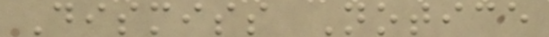Dismiss Notice
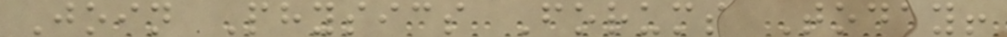Join Physics Forums Today!
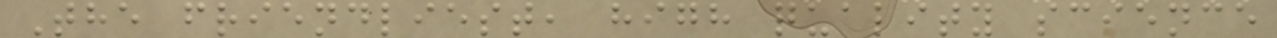The friendliest, high quality science
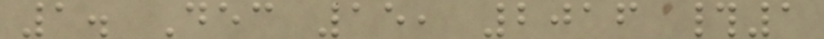1. Dec 15, 2016 #1
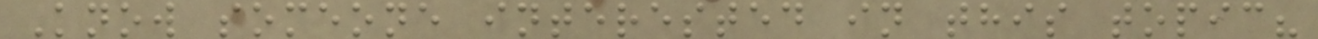Know someone interested in this topic?
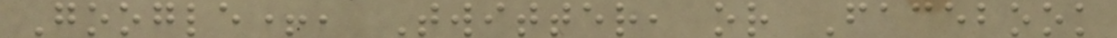Google+, Twitter, or Facebook
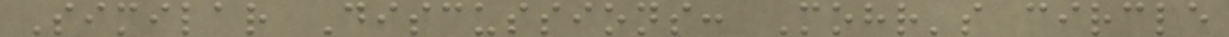Similar Discussions: Mohr's circle
